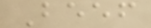Beef
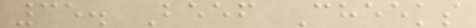35. Beef Cheeks
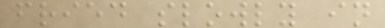fried slowly in
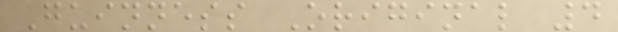Guinness Original 4
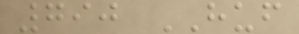790 HUF
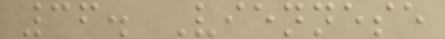36. Viennese
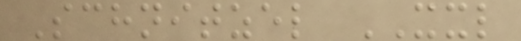Schnitzel XXL
